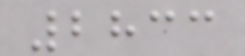2833
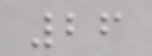26
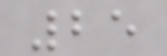25
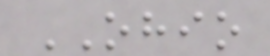OHIO
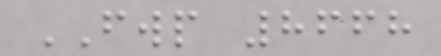FWP 8668
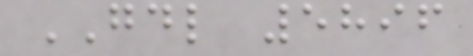GDL 5896
